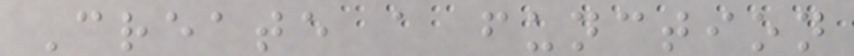Create a function
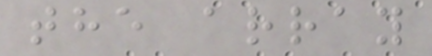the array
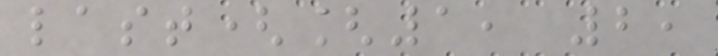last([1, 2,
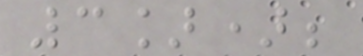3]);
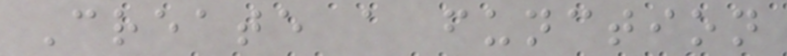Create a function
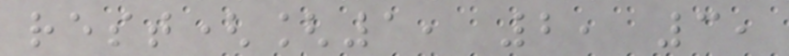rest([1, 2, 3,
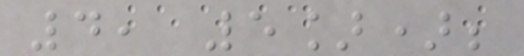4, 5]);
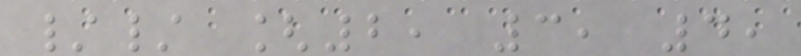// [2, 3, 4,
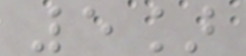5]
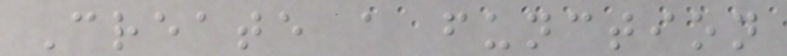Create a function
